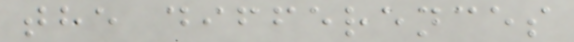the differences
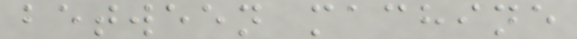between machine
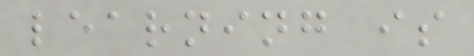learning is
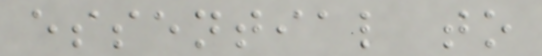essential to
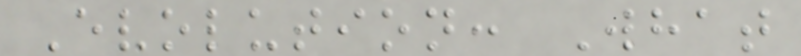Evolution: What
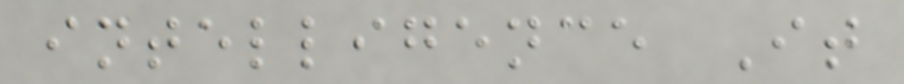intelligence It
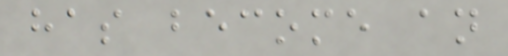has become an
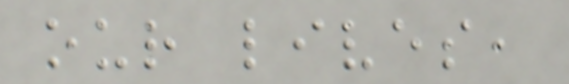our lives,
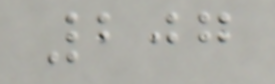207
